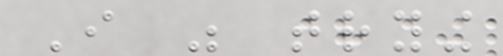I was trying
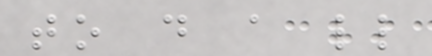to do a little
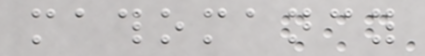mathomancy
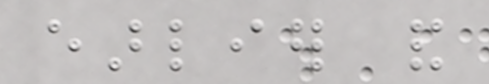earlier and
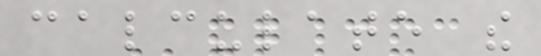calculate the
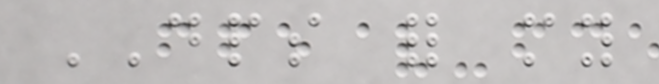DPS for my
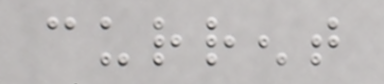current
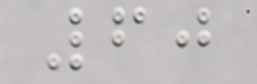60
